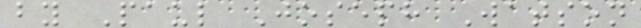by Paul Joseph Watson
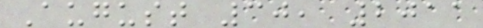August 30, 2011
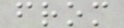from
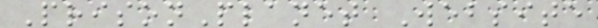PrisonPlanet Website
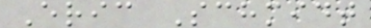Eric Schmidt
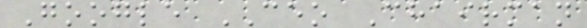Google CEO Chairman
